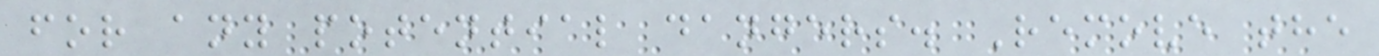for any potential dangers. Remove the
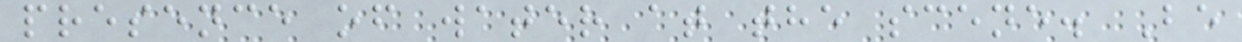presence of water at the scene. Be
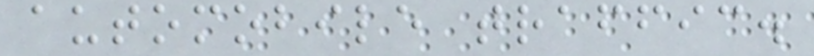automobile traffic.
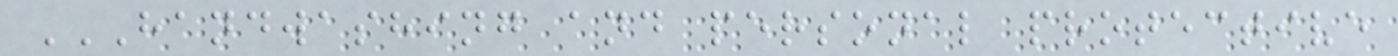HANDWASHING AND PERSONAL PROTECTIVE
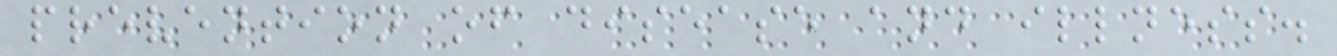prevention of disease and illness.
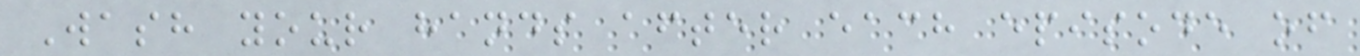Wash your hands after each episode of
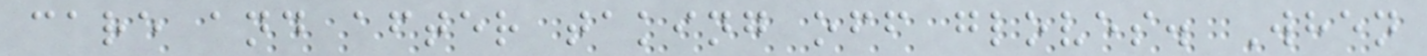care and after taking off gloves. When
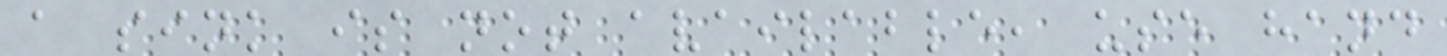a sink is not available, use hand
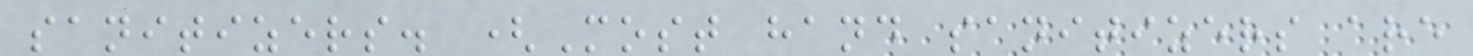sanitizers. (Most hand sanitizers are
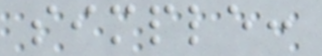simple:
